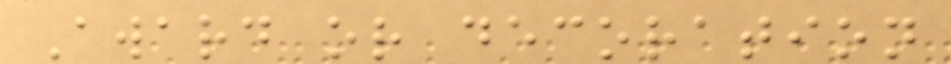Award or decoration
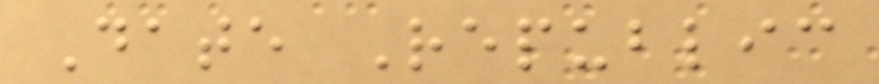Date Republic
